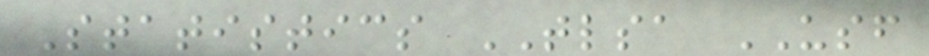Statistics TLSA USF
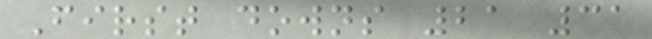First downs 21 31
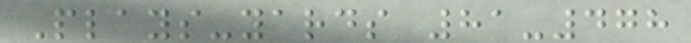Plays-yards 81-478
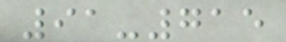91-715
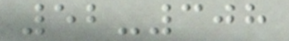52-308
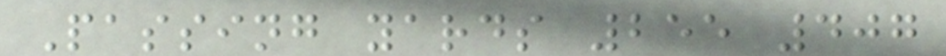Passing yards 255 407
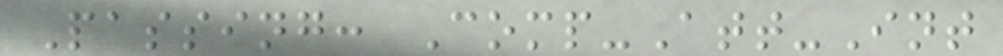Passing: Comp-Att-Int
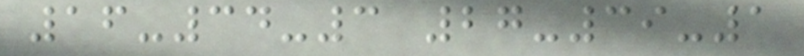16-34-3 27-39-1
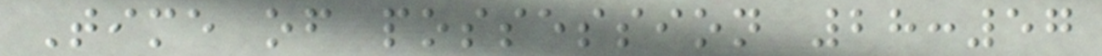Time of possession 28:57
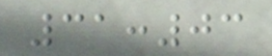31:03
